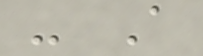- A
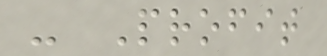- Profit
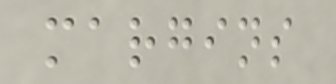margins
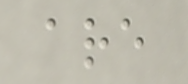are
